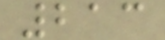213
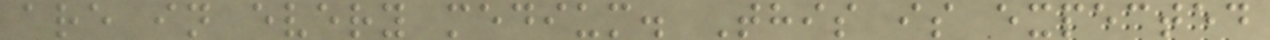are in every medium. This is expected
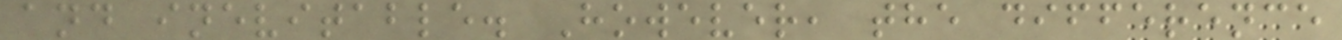and inevitable. However, the difference
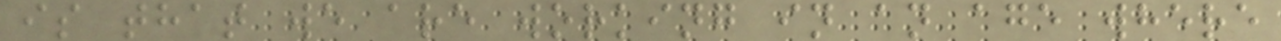is that we are working in an age where
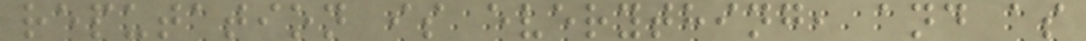reputation is everything, and as
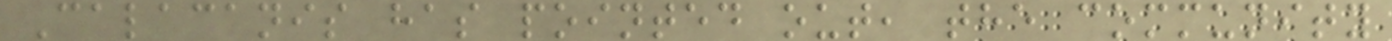Calacanis has pointed out, the community
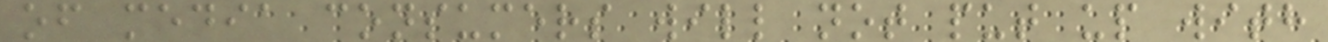of media consumers will not put up with
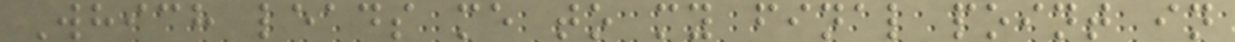Which leads me to my final point in
